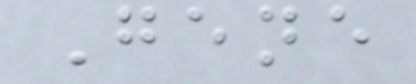Gene
